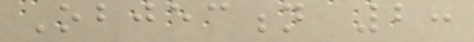Objection 2:
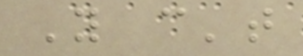You can't
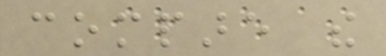compare the
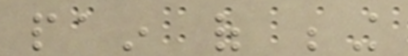pain of being
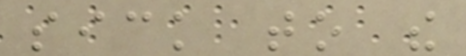sick to the
